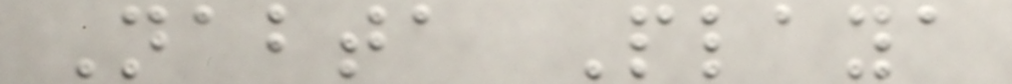Nabta Playa
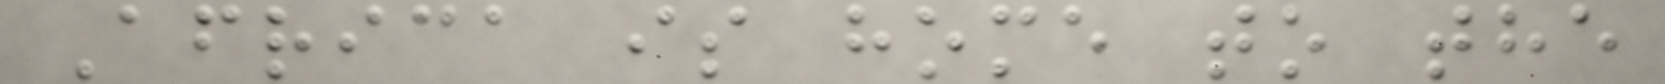Africa is home to the
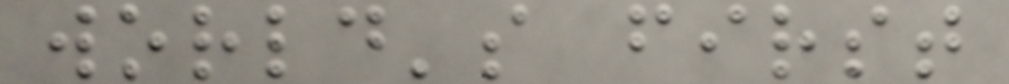world's first
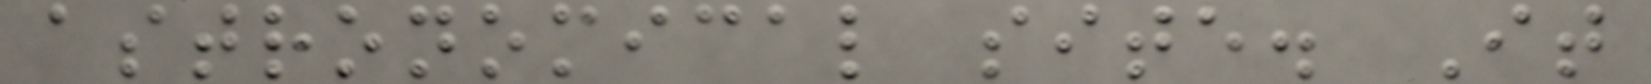astronomical site. It
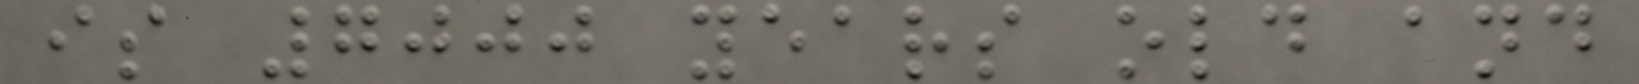is 7000 years old and
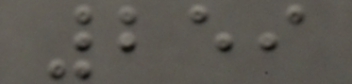259
